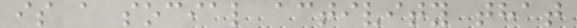is a social activity that
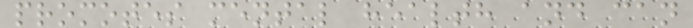promotes mental health and can
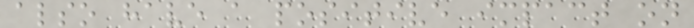also have a positive impact on
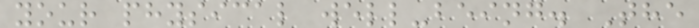your physical well-being. The
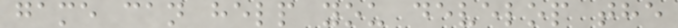game can help you develop the
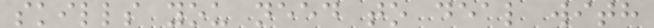skills you need to deal with
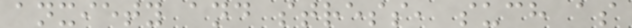anxiety and stress, such as
